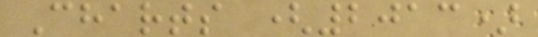Charts (2013)
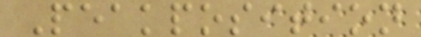Peakposition
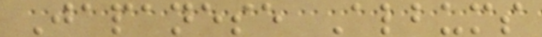Japanese Albums
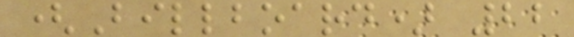(Billboard) 22
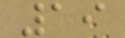19
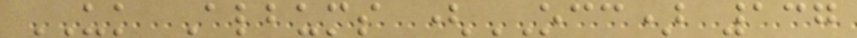UK Albums (OCC) 137
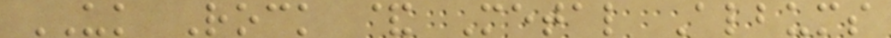UK Rock & Metal Albums
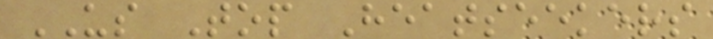US Top Heatseekers
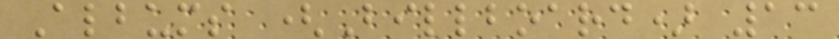Albums (Billboard) 13
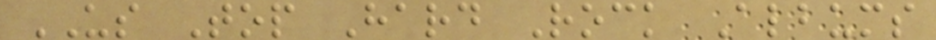US Top Hard Rock Albums
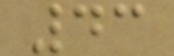43
